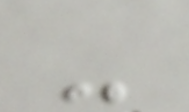-
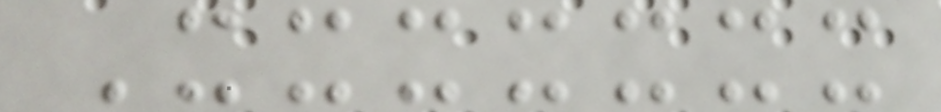Xxxxxxx
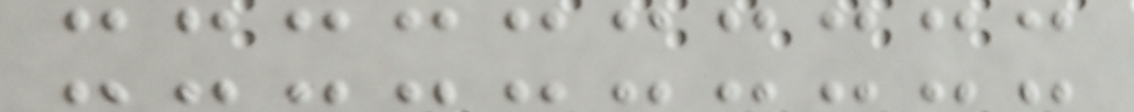xxxxxxxxxx
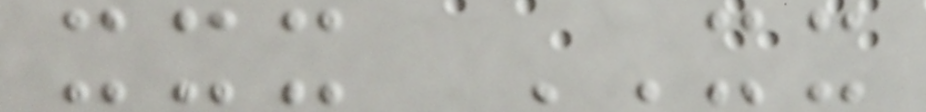xxx XX
